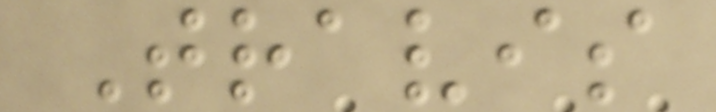Travis
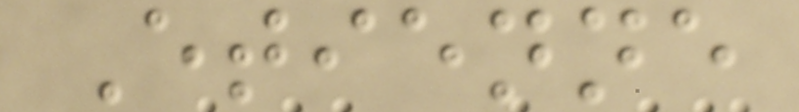Etienne
